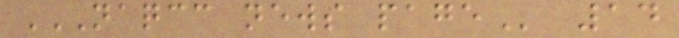NAQCC NEWS PAGE 14
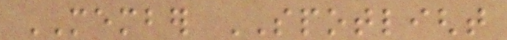MEMBER SPOTLIGHT
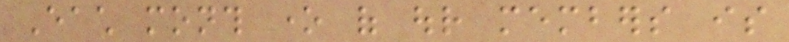Each month one of our members is
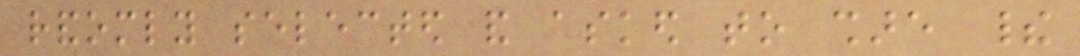randomly selected and asked to share their
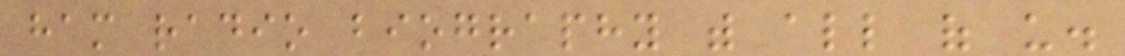ham radio biography with all of us.
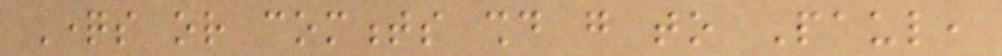Questions or comments should go to Paul,
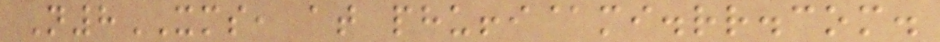N8XMS, at phuffi@mi.rr.com.
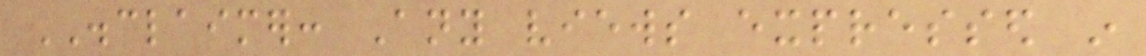DISCLAIMER: Any views expressed in
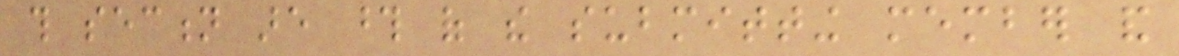this section are those of the submitting member and
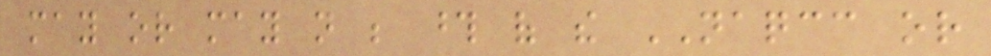may or may not be those of the NAQCC or
